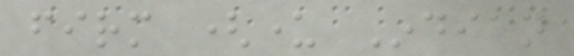firm (under Indian
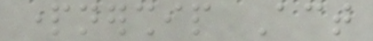partnership Act
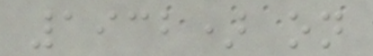1932) on
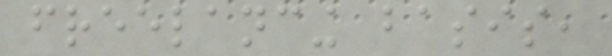freelancing basis,
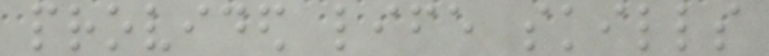provided life skills
